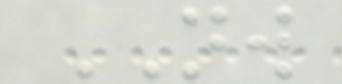NW
